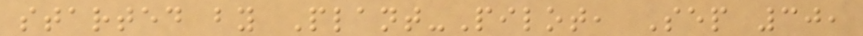started by Plant-Pilot, Sep 30,
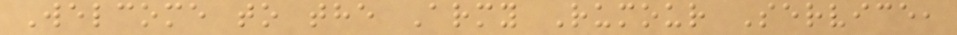Welcome to the Army Rumour Service,
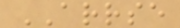ARRSE
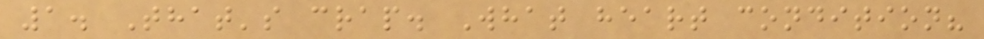1. That's crap. What heart condition?
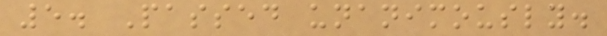5. Passed unanimously.
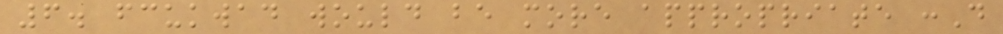6. fcukwad would be more appropriate :D
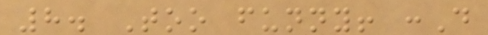8. Too funny! :D
